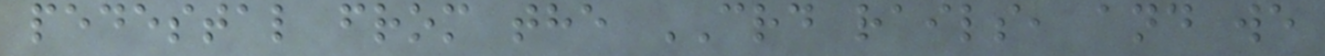pedestal from the CRD rails, and we
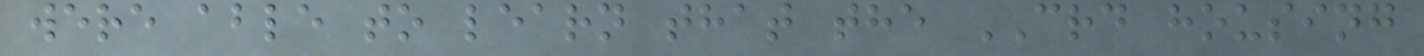were able to learn that the CRD housing
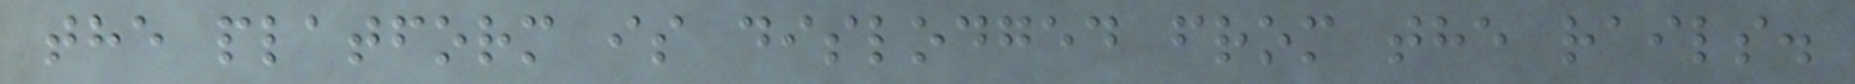the platform is dislodged from the rails.
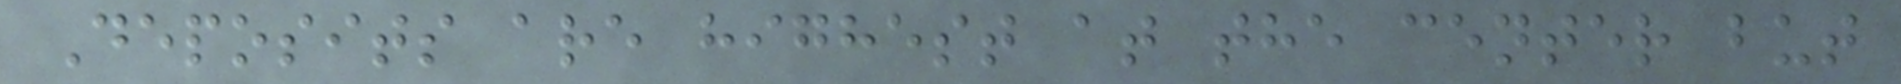Deposits are highest at the center but
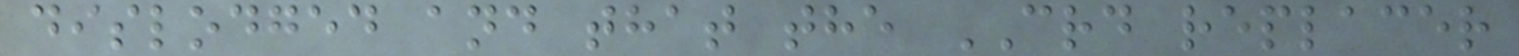dislodged and that the CRD replacer
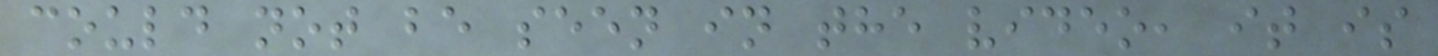could not be seen in the video, it is
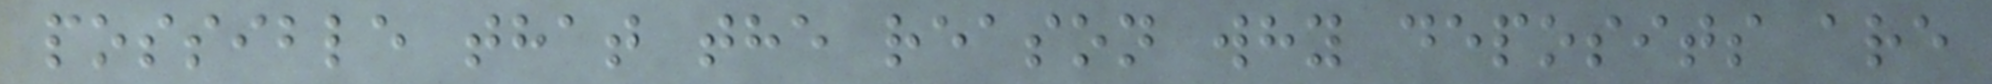possible that the reason why deposits are
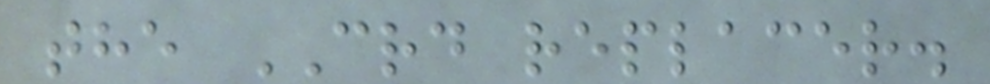the CRD replacer.
